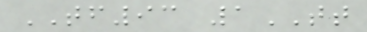TF93 1TT
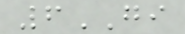6GI
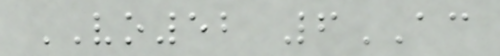VO52 6AC
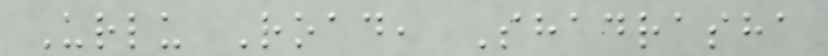Urlu Road, Shadrasha
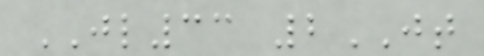JL33 2JT
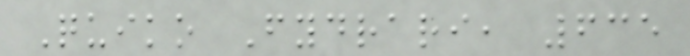Quiko Fydrari, 635
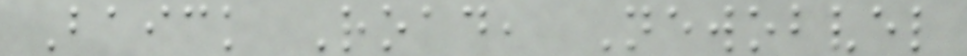Baick Road, Newobvel
